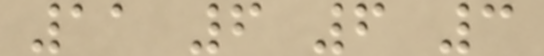11 6 6 3
